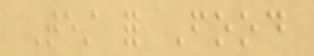Test for Food
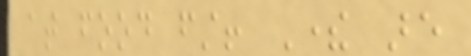at food first! There are
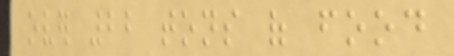over 22 tons of food
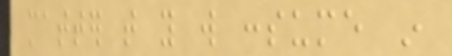matter that you will consume in
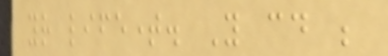your lifetime. You could be
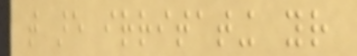that are irritating your
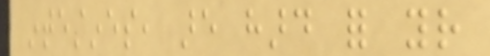intestines, are hard for your
